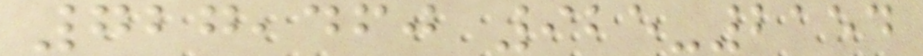727,460 925-2154
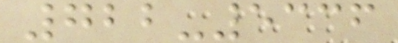722-5336
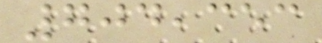704,353
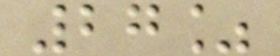27%
